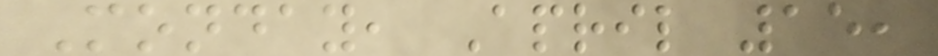Monday, April 15,
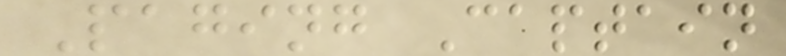Paging Captain
